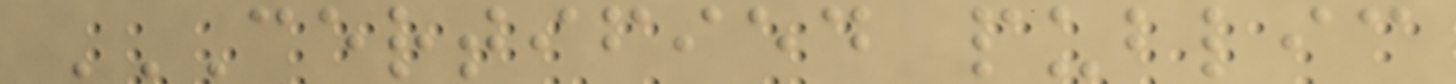CERTIFIED PUBLIC
